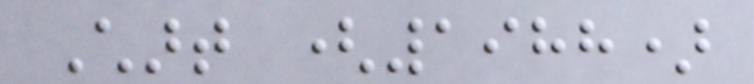Chart (1988)
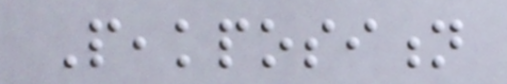Peakposition
